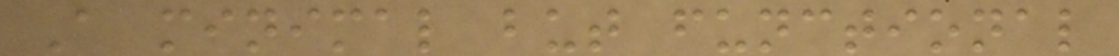A minimal but functional
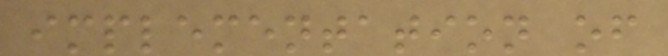implementation of
